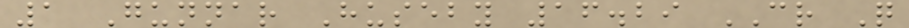1 Gunnar Huseby 16.29 CR Q
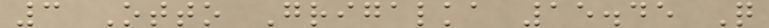3 Otto Grigalka 15.45 Q
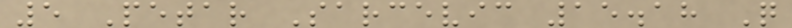5 Petar Sarcevic 15.18 Q
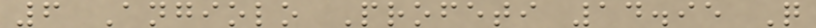6 Angiolo Profeti 14.95 Q
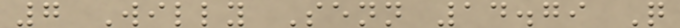7 Willy Senn 14.79 Q
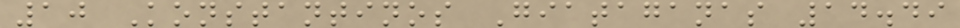10 Konstantinos Giataganas 14.49
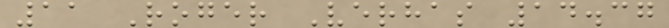11 Roger Verhas 14.37
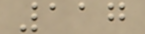117
